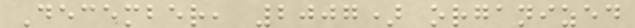December, 2007) organized
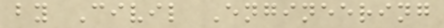by Civil Engineering
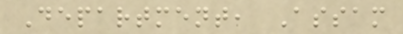Department, Assam
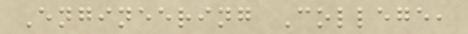Engineering College,
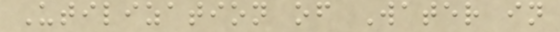Utilization of Water in
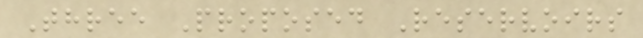Three Proposed Reservoirs
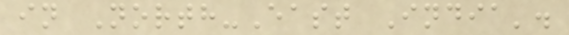in North-East India'.
